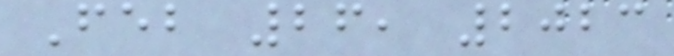Feb 26, 2023
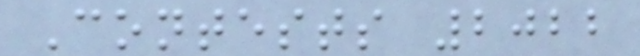Contests 2022
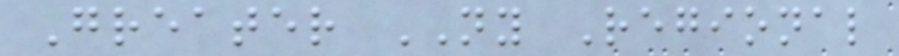Greater NY Regional
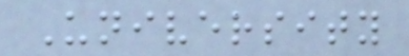University
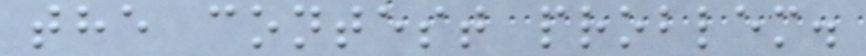the contest problem.
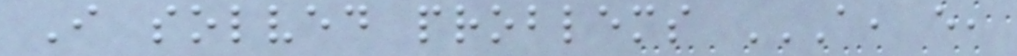I solved problems A, E,
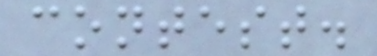contest.
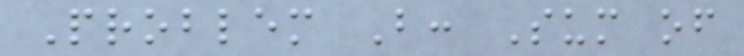Problem B: Sum of
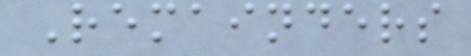Remainders
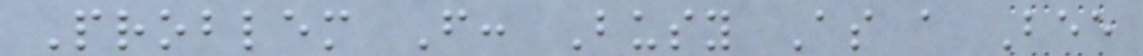Problem F: Busy As a Bee
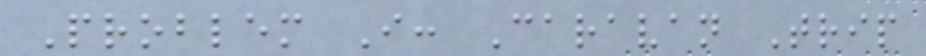Problem I: Caravan Trip
